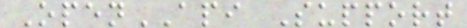OpenAPI Support
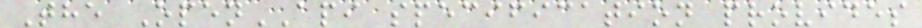The OpenAPI specification provides
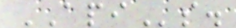APIs.
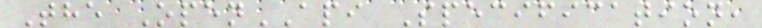The OpenAPI Specification,
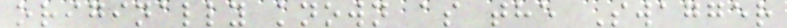originally known as the Swagger
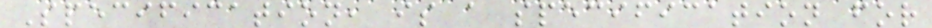Specification, is a specification for
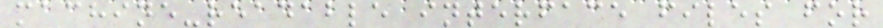machine-readable interface files for
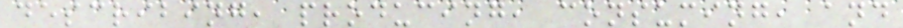describing, producing, consuming, and
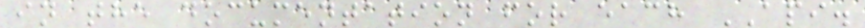in the documentation for each API.
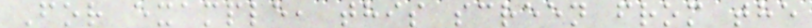For example, this screen from the
